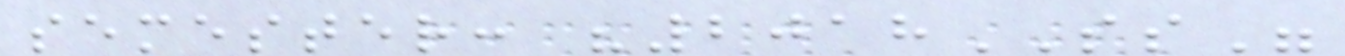semester: "2018SS"
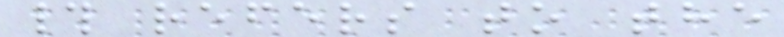# refers to the
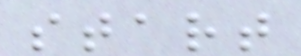start
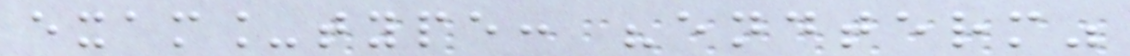exam_type: "endterm"
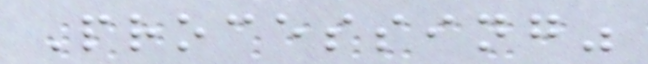Processing"
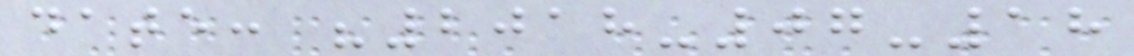date: "2018-07-18
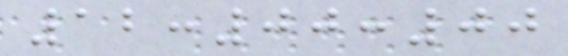12:00:00
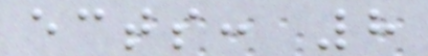ects: 8
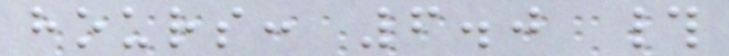hours: 6.0 #
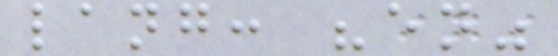lang: "en"
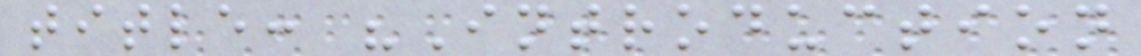title: "Introduction
